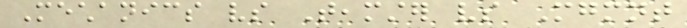Mechanics vs Teamster vs Mgmnt
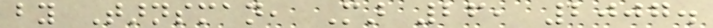by Tarnsman, Mar 26, 2007.
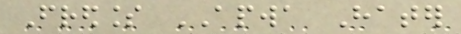Fredless APWA Hater
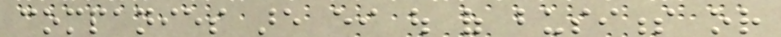companies are either out of business or
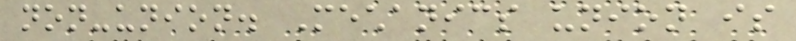non-union. Mechanics union is
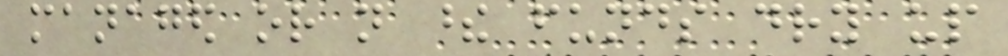managed or not these funds dry up
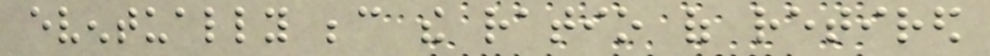eventually because the ratio of retired
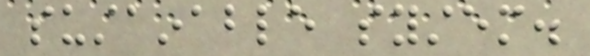sustainable system.
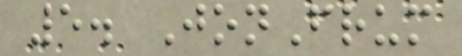5. JonFrum
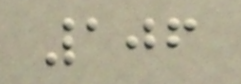106
